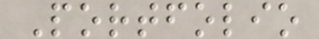Portfolio
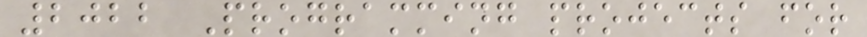2022 Programming projects for
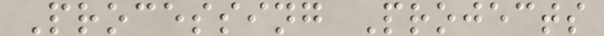Processing Projects
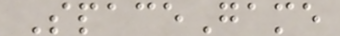SpaceGame
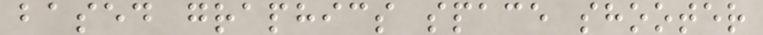based graphics space shooter
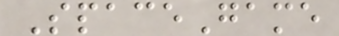SpaceGame
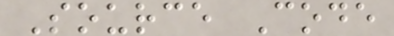Source Code
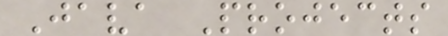Java Projects
